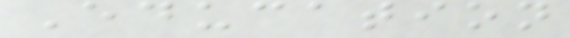Education
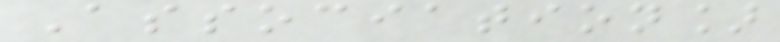Association]
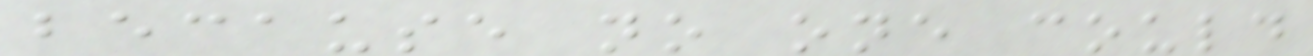because no one could
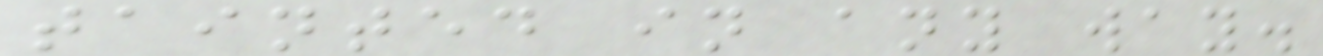tainted in any way.
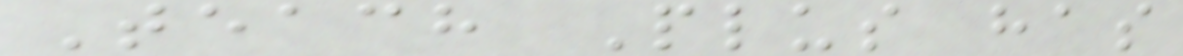Teach Plus has
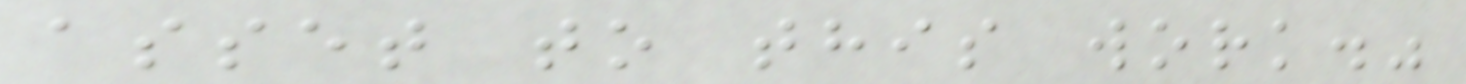asset to this work."
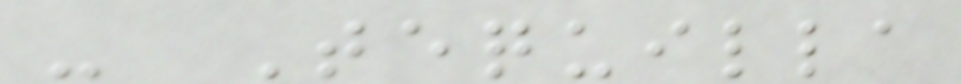- Tequilla
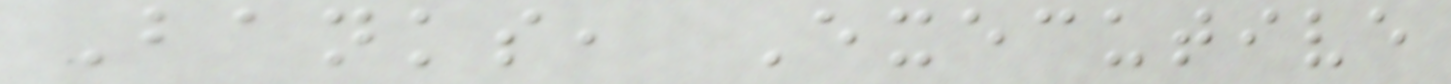Banks, Executive
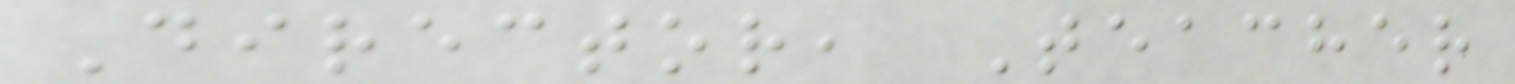Director, Teacher
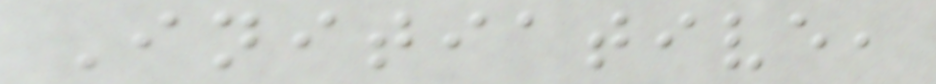Initiative,
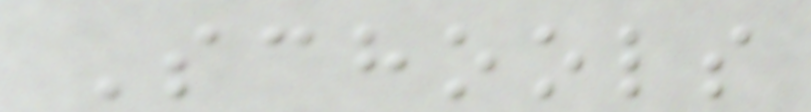Schools
